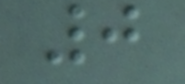0
